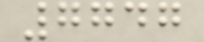7747
